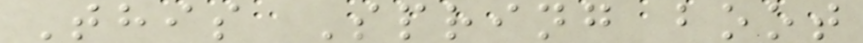This Spring boot
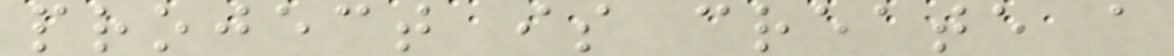project is create a
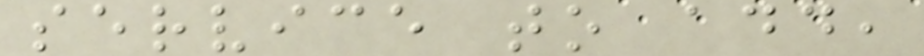service to add,
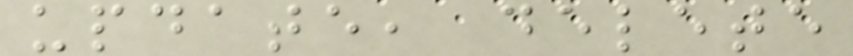update, delete
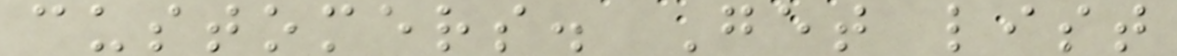customers. Get list
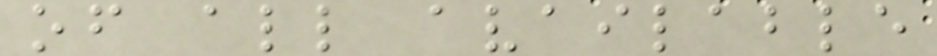of all available
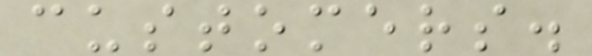customers.
